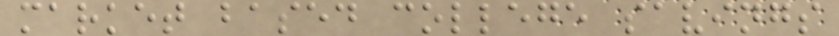market based college savings
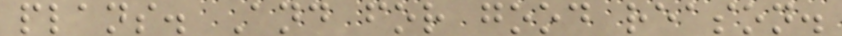plans. And for good reason.
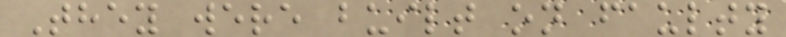They were built on faulty
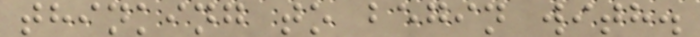thinking to begin with.
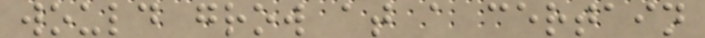would grow at a certain
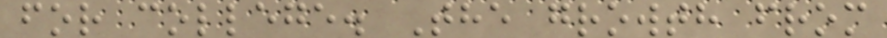for college. The growth from
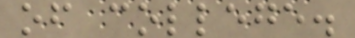of college.
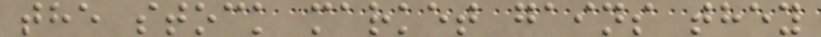the stock market gains they
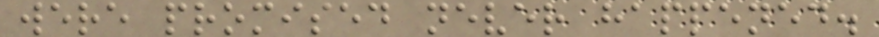were promised never happened.
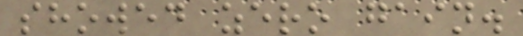showed zero gain.
